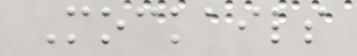Mockails
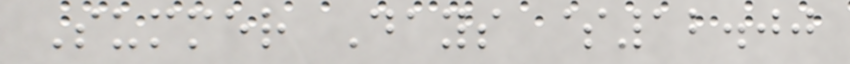Summer Days $12.00
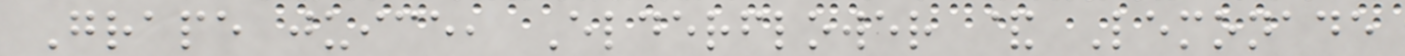Grape juice, Elderflower & Lemonade
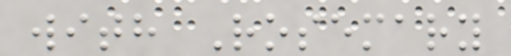with Rosemary
